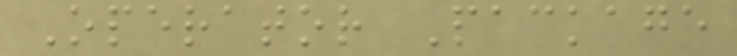Operator Package
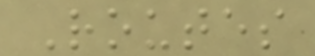Routes
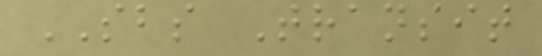SBS Transit
